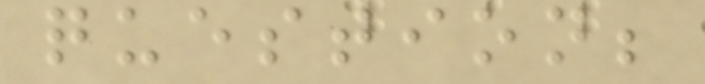question;
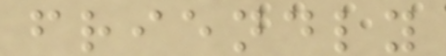friendly
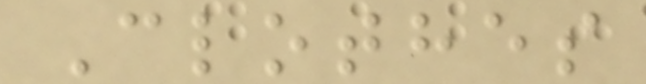Clothes
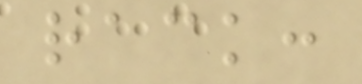rack:
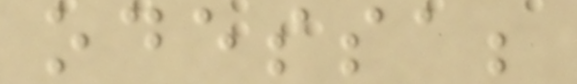odessa;
